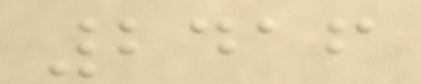2416
